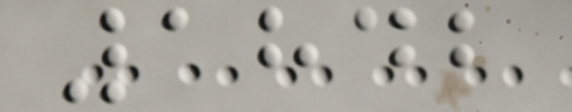1842
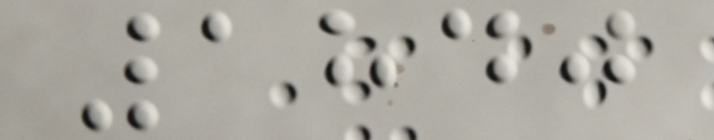1840
